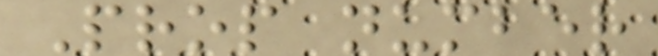Prop number
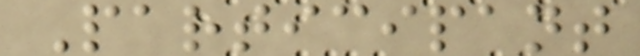Participant
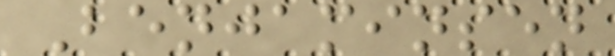Benjaminsen
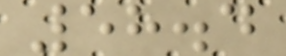58.4
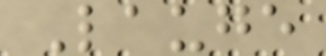Lauge
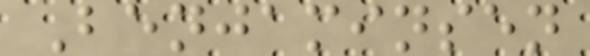Benjaminsen
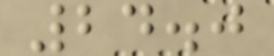24.0
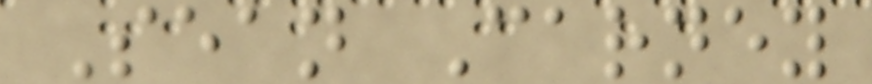Sean Carney
